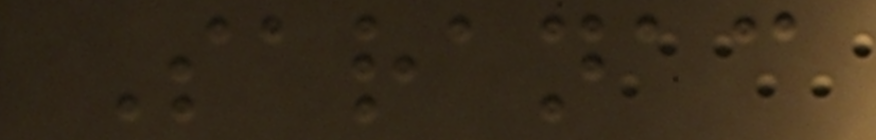Saranac
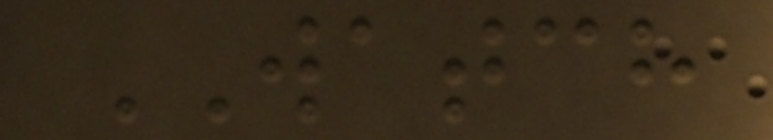WATCH
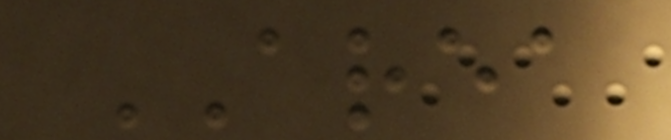AREA
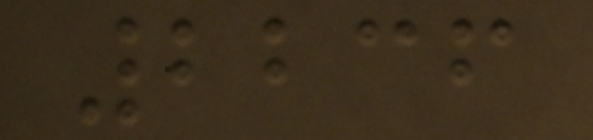2236
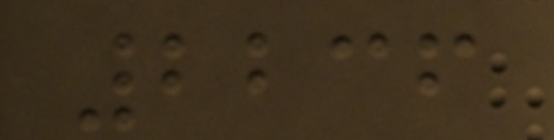2236
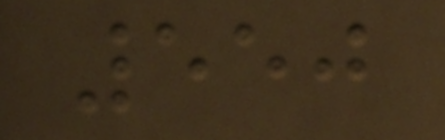550
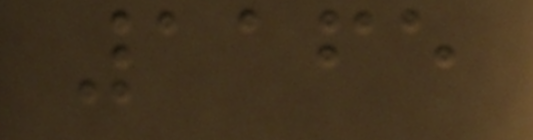1165
